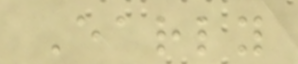Early
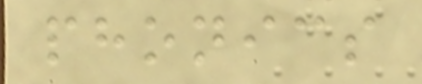phonics
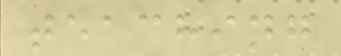teaching
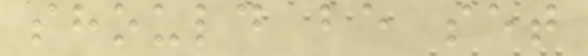should be set
